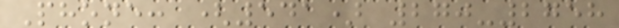Phone: (541) 270-2758
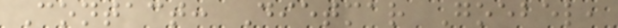Contact: Dietmar Goebel,
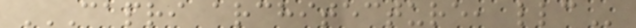CAPRI ARCHITECTURE, LLC
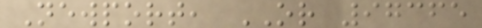Newport, OR 97365
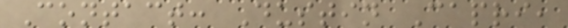Contact: Dustin Capri,
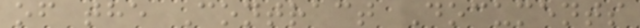of the Contract Documents
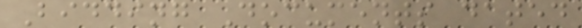Bidding Documents dated
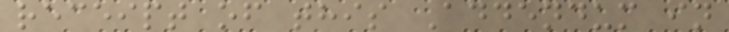receipt of this Addendum in
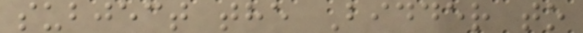subject the Bidder to
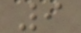9
